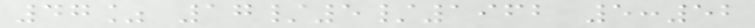47% 17/5/1962 5:52
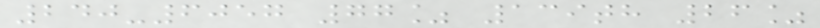240-6057 77% 139th 26%
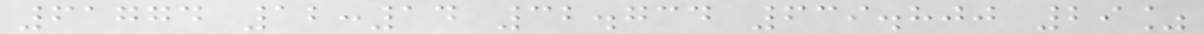61774 12:14 32.734 639.800 29%
